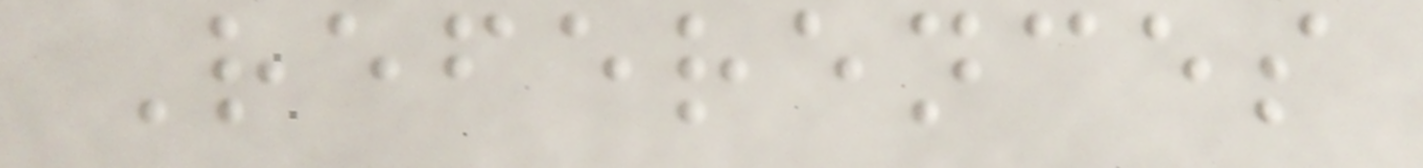References
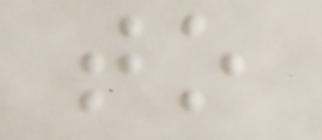to
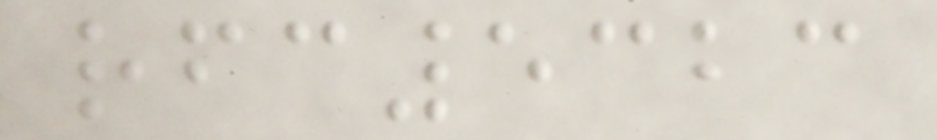rfc5323
